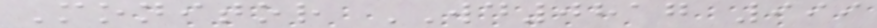Monitor WD0817 999
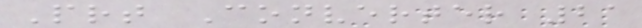Prt Converter 21
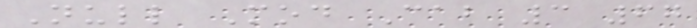Null Mod Cab 3 67
